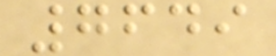7649
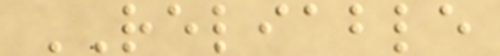RELIABLE
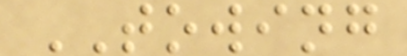TOWING
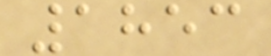1853
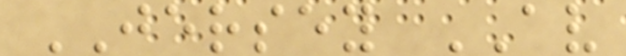JERSEY AV
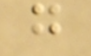g
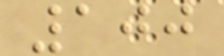100
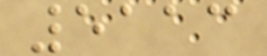5113
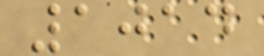1014
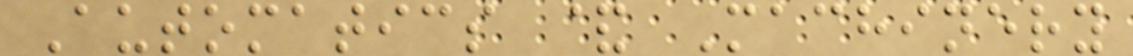Automatics & Machinery
